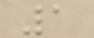1
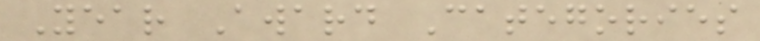Year Award Categories
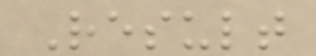Result
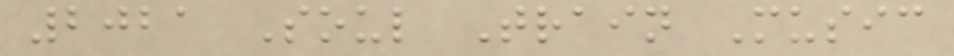2021 Soul Train Music
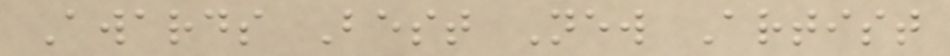Awards Best New Artist
